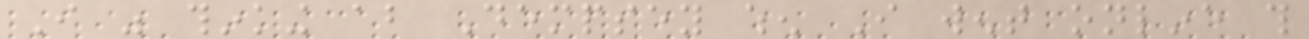I was thinking about Dempsey when I went online this
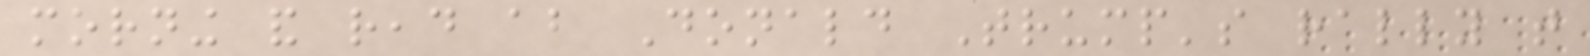morning and read about Donald Trump's rally that
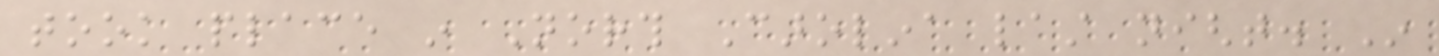took place in North Carolina last night. In
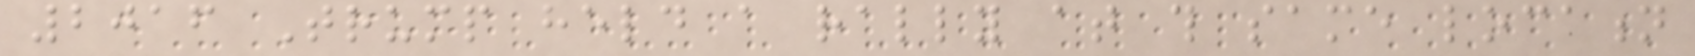2016 Trump held a rally at this same location
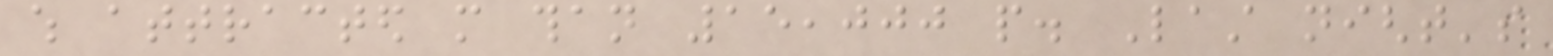which attracted more than 15,000 people. Last night's
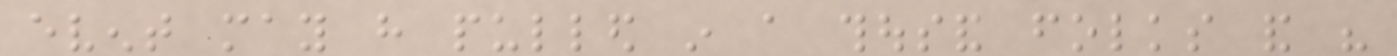event may have pulled in a thousand folks and his
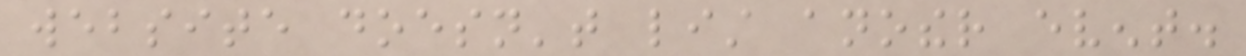website doesn't list another event.
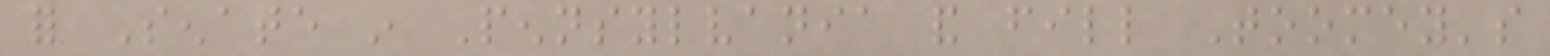for Senate in Pennsylvania and fill Toomey's
